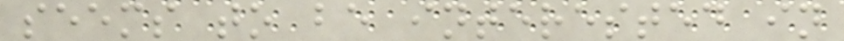seems to be interested in
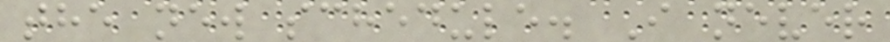the new schedule. I never
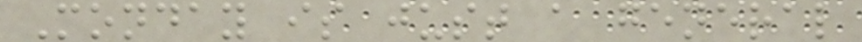Monday is just a general
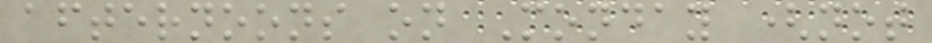afternoons on Monday (not
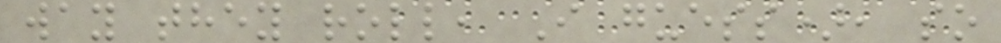way they roll, I guess), so
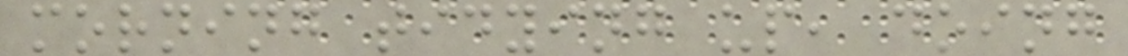morning tidying up, doing
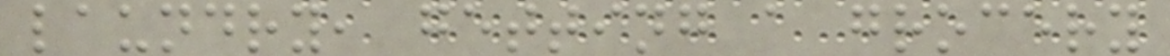laundry, getting a grocery
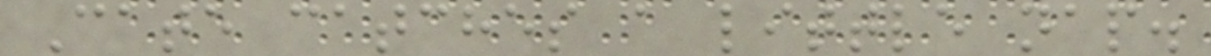Cate catches a little nap.
